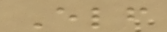Elf
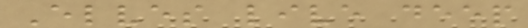Elves live deep
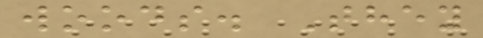woods. They
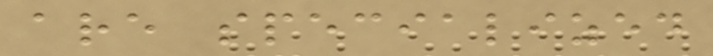are specialized
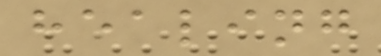healing
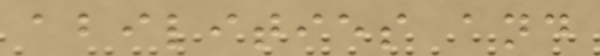abilities and
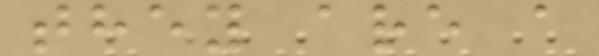they are a
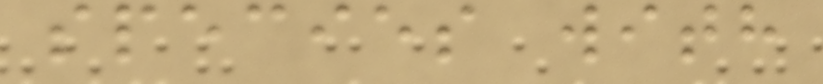species with
